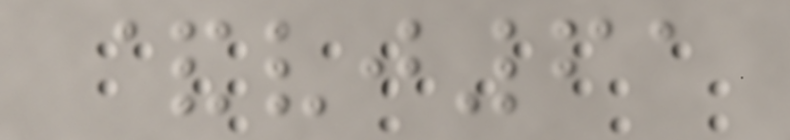&vj61
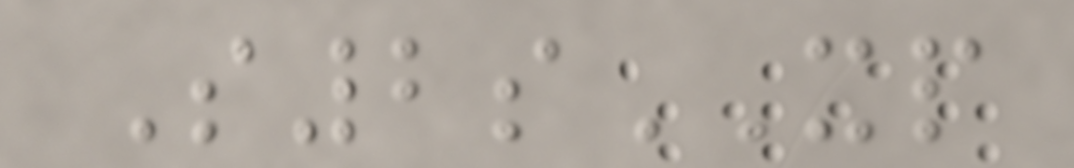S2sXP
